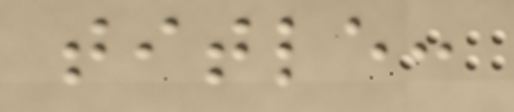title:
